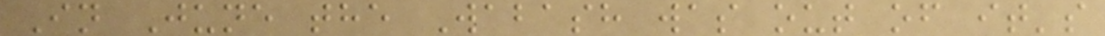In June the Wabash was out of it's
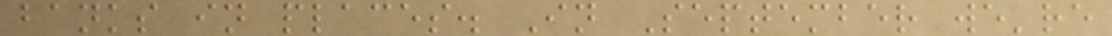banks in places. In September we're
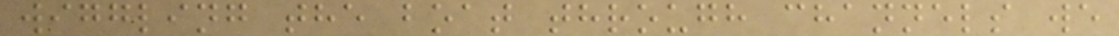wiggling the boat through channels we
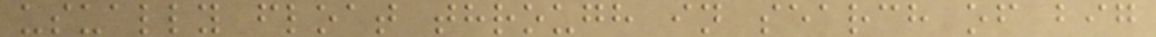usually float through in search of big
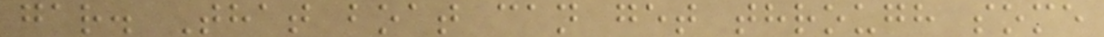gar. That boat can get through some
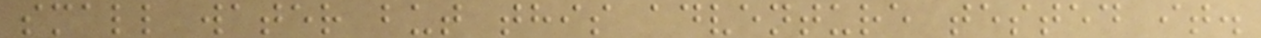small water but this adventure tested it.
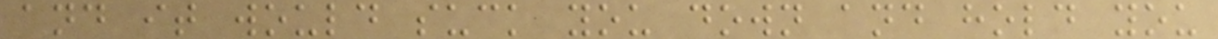and it would suck you down and hold you
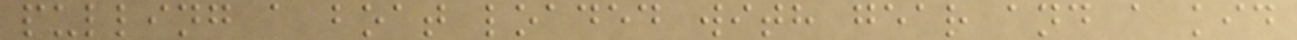pulling a boat loaded with gear and a kid
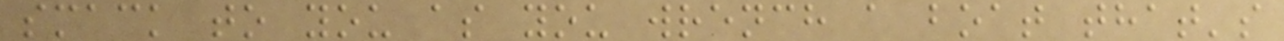smack to you as you wrench a boat that's
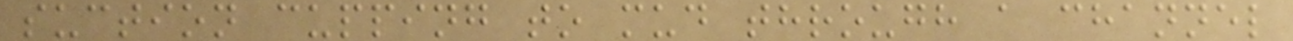suction cupping to mud through a channel
